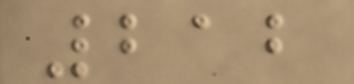212
